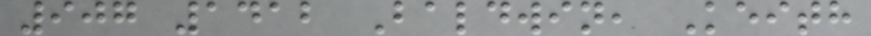907 1412 Baldwin, Keith
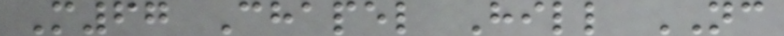M67 Chapel Hill NC
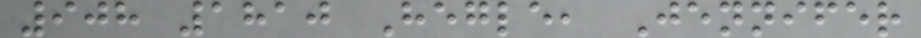908 1810 Hegle, Jennifer
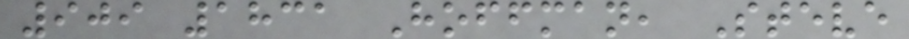909 1831 Hoffman, Steve
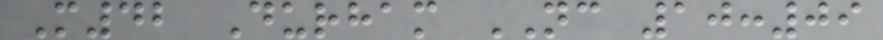M42 Durham NC 10:09
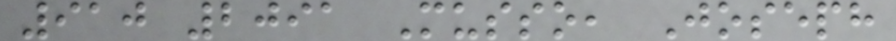910 2091 Musso, Joseph
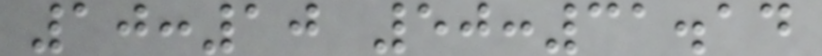10:10 50:31.14
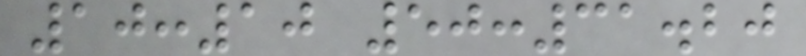10:10 50:31.20
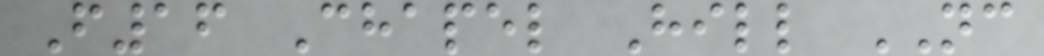F16 Chapel Hill NC
